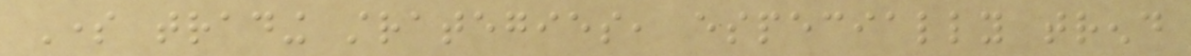Some trading strategies, especially trend
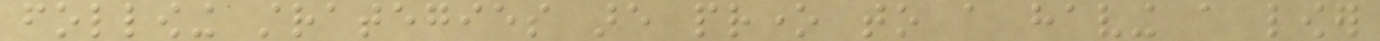following strategies are prone to a having a lower
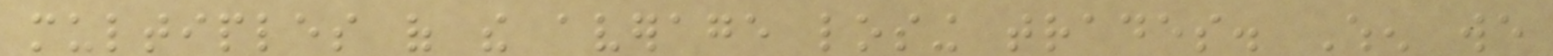multiples of the average losing trades. When we
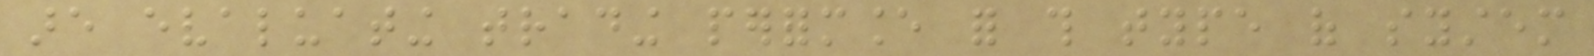are evaluating trading performance for this type of system
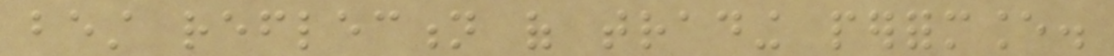best reflection of trading performance.
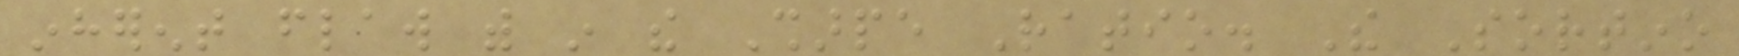inherent flaw with in the Sharpe Ratio. The Sortino
